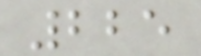225
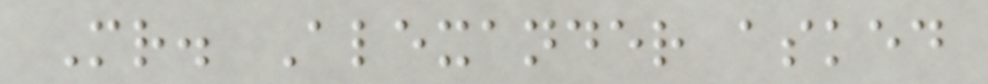Mr. Alexander asked
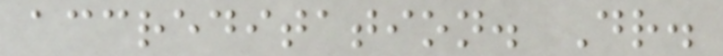accreditation. Dr.
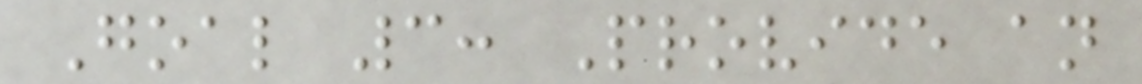Goal 3: Provide an
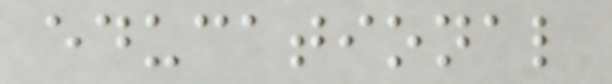educational
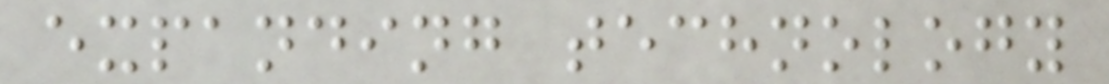expanding technology
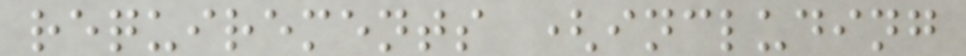requirements (including
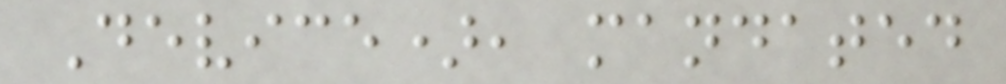Device), mandated
